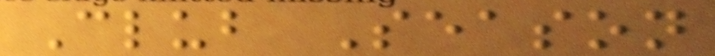Club Season
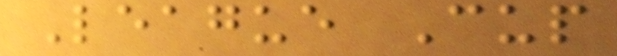League Cup
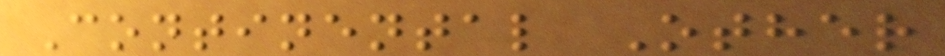Continental Other
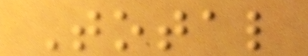Total
